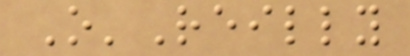O'Reilly
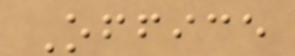Office
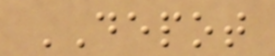DEPOT
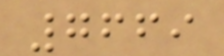7669
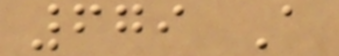679 A
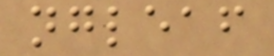ngleaf
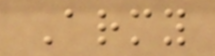Army
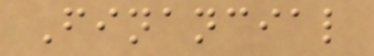Financial
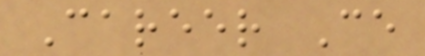Career Ce
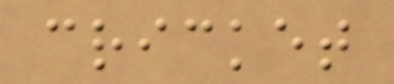cricket
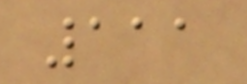111
